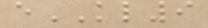eKL9
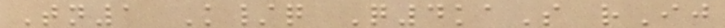Tn1 K/q Q4kaS rIj
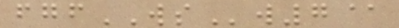fgfWSw7@
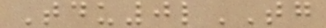Tdu0lTG
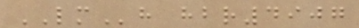LMh hbr4907
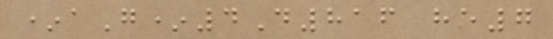*aG*4D816 he7
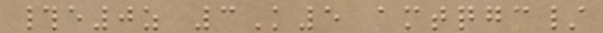#e0z 3K5 amtqgc/
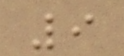9
